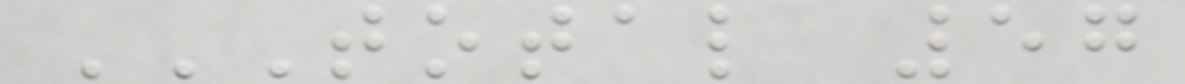TOTAL 57
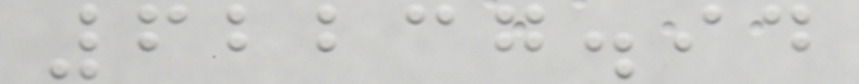62237.94
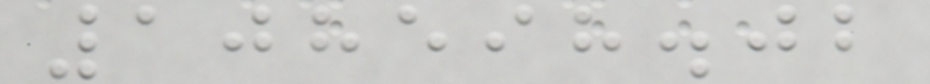108598.02
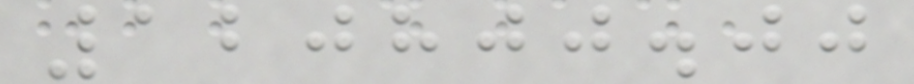120800.00
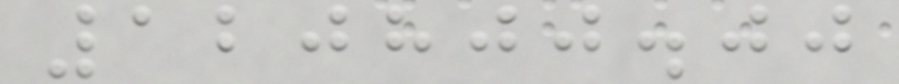120800.00
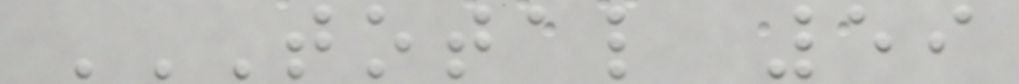TOTAL 59
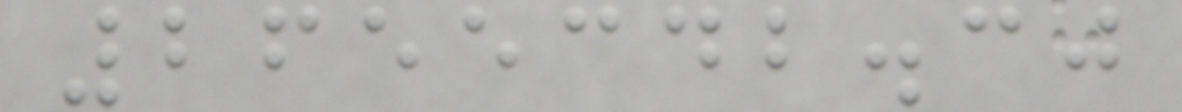2655342.30
